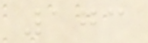173
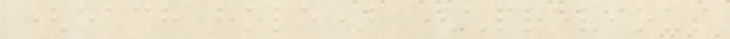(each hole) (Previous
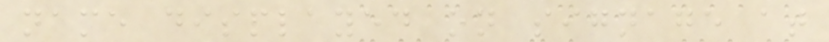name displayed on signage at
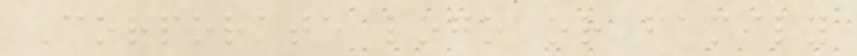Corporate logo or family
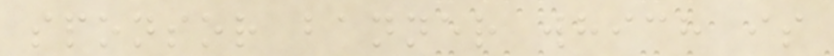sponsor banner which is
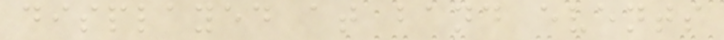displayed at band events
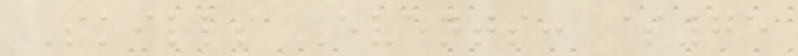Skills Events: $75
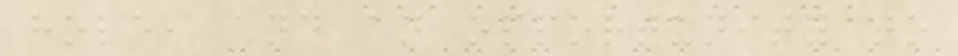hole, and an opportunity to
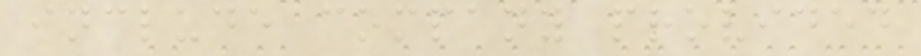include company provided
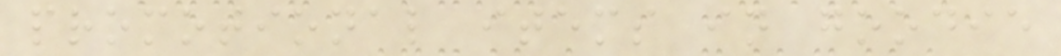promotional items in goodie
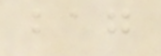bag
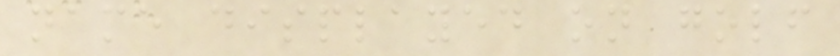name displayed on golf
